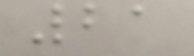21
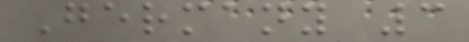Germany 3
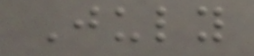July
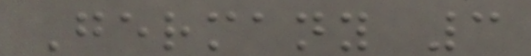Germany 3
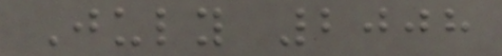July 2008
